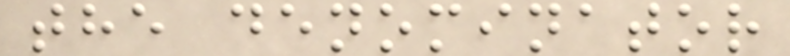the denominator
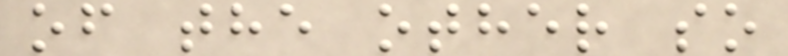of the other so
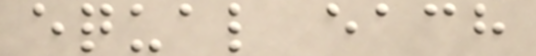equal each
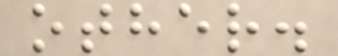other.
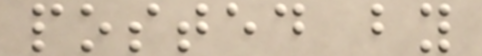posted by
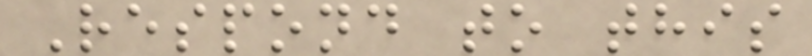Respond to this
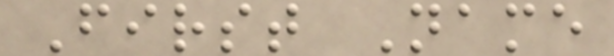First Name
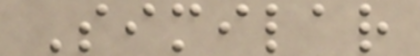Similar
